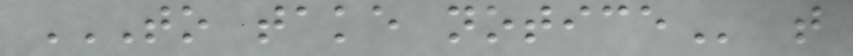TO TAKE NOTICE that
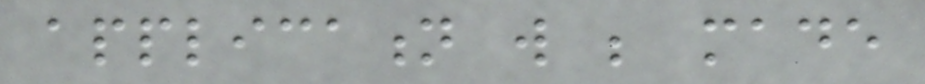application will be made
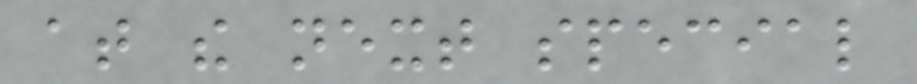at the next special
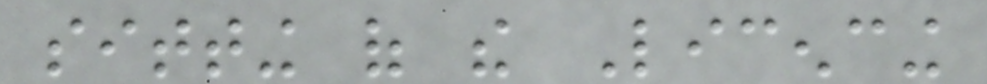sitting of the Licencing
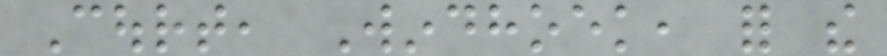Court, Windhoek, for the
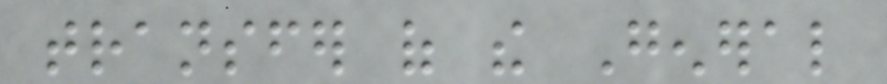transfer of the General
